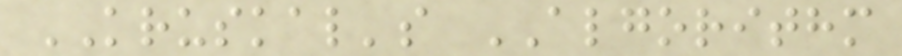KRUSKAL's ALGORITHM
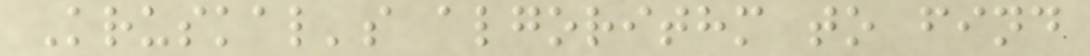Kruskal's algorithm to find
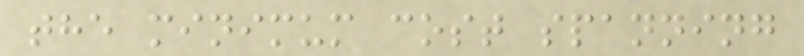the minimum cost spanning
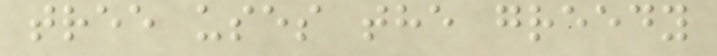tree uses the greedy
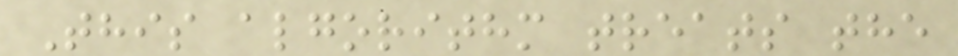This algorithm treats the
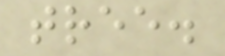tree.
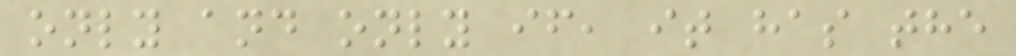only and only if, it has the
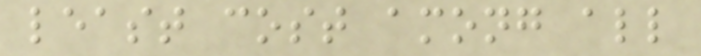least cost among all
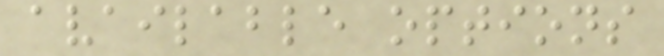available options
